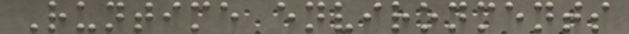Runtime environments
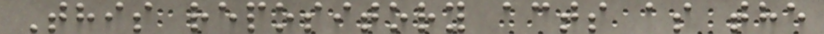This repository acts as the
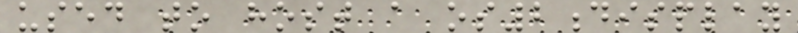used to host a os2display
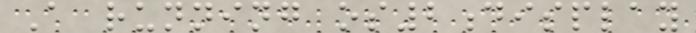A running os2display
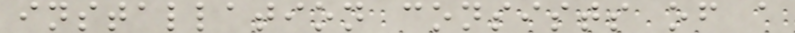installation consists of a
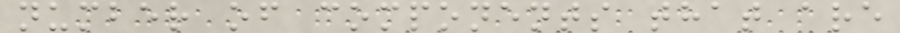number of components that are
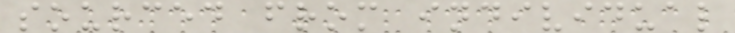sourced from individual
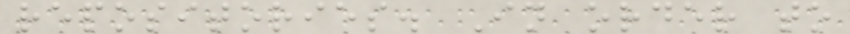repositories. In order to
